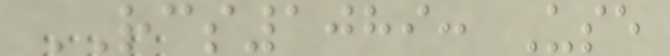RCS1089: Use
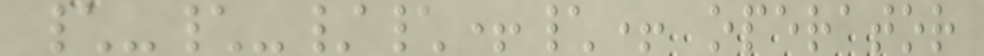\-\-/\+\+ operator
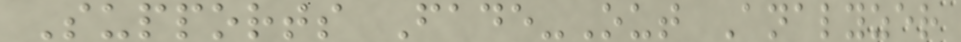Supports Fade-Out Analyzer
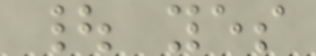| yes
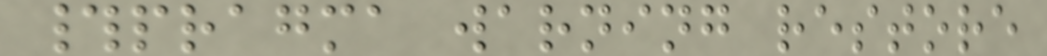#pragma warning restore
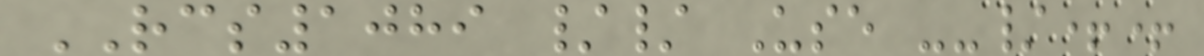RCS1089 // Use --/++
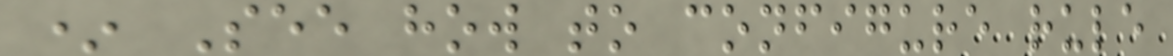* See how to configure rule
